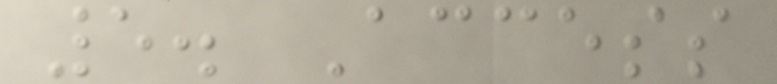5. Access
